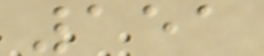151
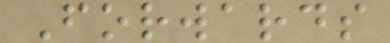Forwards
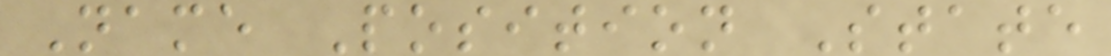Name Position State
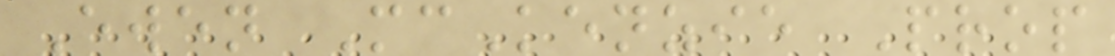Ewen McKenzie Prop
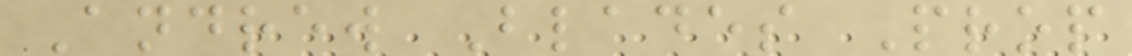Andrew Blades Prop
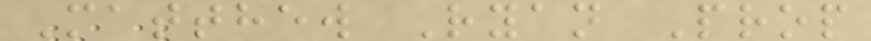Matthew Ryan Prop
